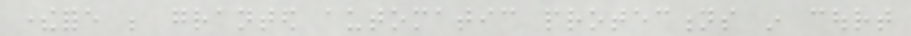therefore be granted automatic protections in court
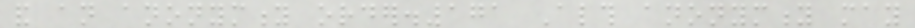and an anonymity order.171 Although anonymity may
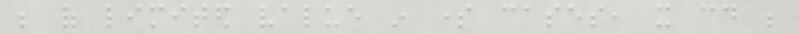be of limited value in some cases, it could be
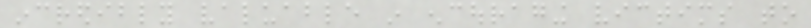incredibly valuable in encouraging victims to
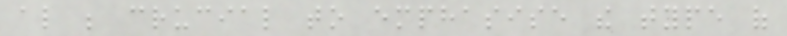also be crucial to emphasise the type of
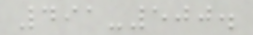491-500.
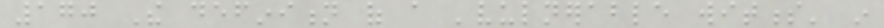170 The definition of a 'vulnerable witness' in
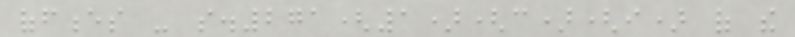offences - s.271(1)(c)(i) of the
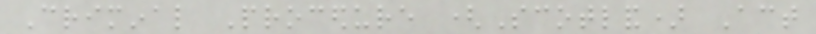Criminal Procedure (Scotland) Act
